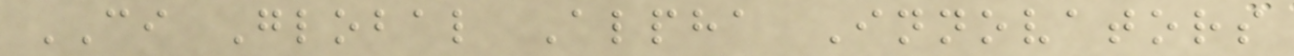CI Global Alpha Innovators
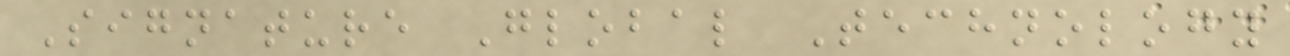Signature Global Technology
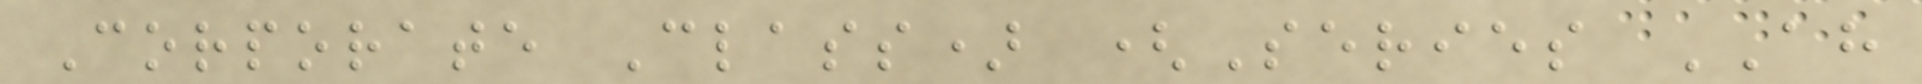Corporate Class) (Series AH
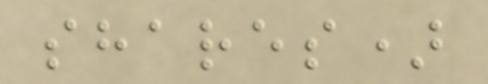shares)
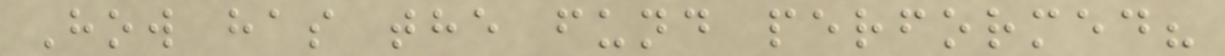How has the fund performed?
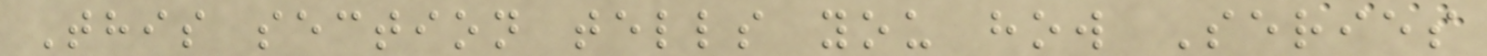This section tells you how Series
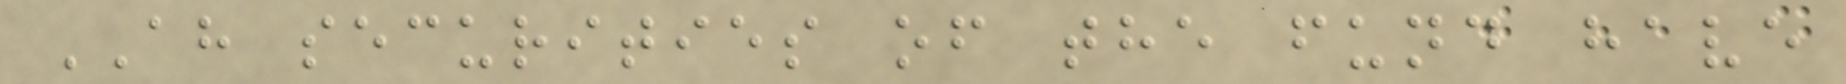AH securities of the fund have
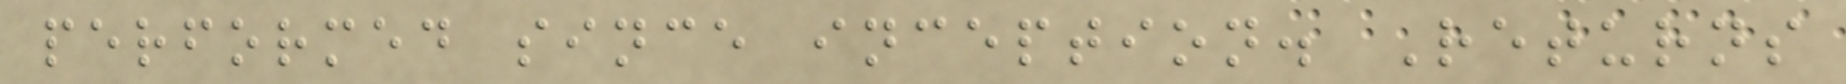performed since inception. Returns
